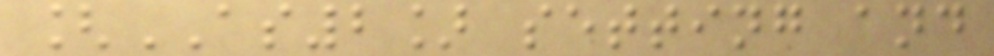[AS2] setting and
